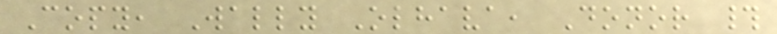Copy, Wally Olhava, Donor #
